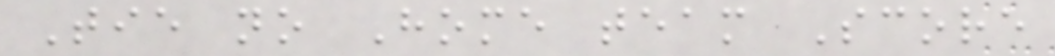Tie no Home team Score
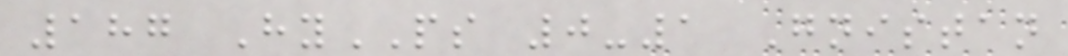187 HyPS 0-1 Gnistan
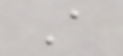A
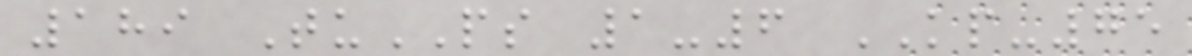189 TuPS 1-6 KP-75
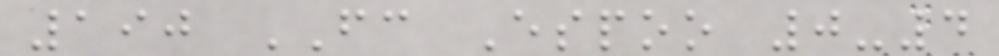190 FC Espoo 0-4
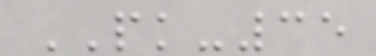PK-35
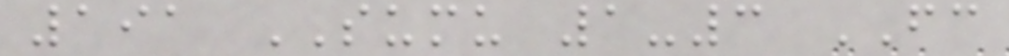191 SUMU 1-3 FC
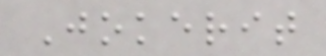Jokerit
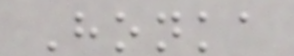Honka
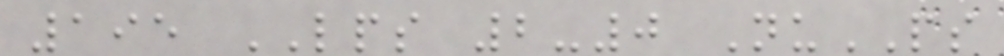195 LPS 2-0 NuPS
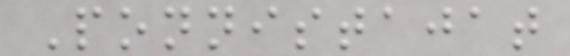Ponnistajat
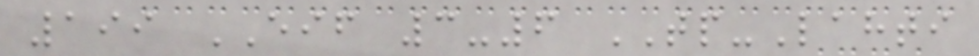199 EIF 3-6 TP-Lahti
